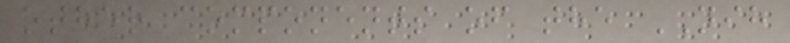other components of the NIH
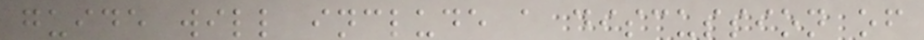guide will include a discussion of
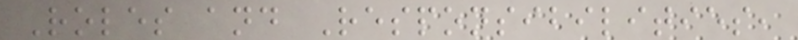Roles and Responsibilities,
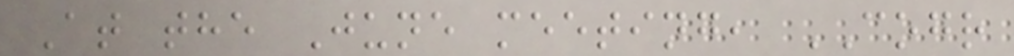At the June meeting, COGR
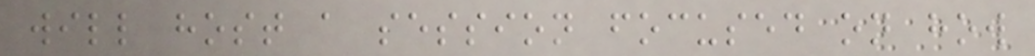will host a session focused on how
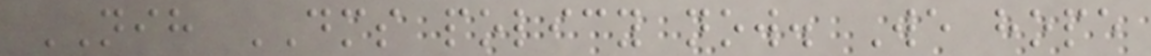NIH DMS policy now. We hope
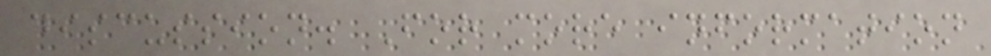discussion. For more information
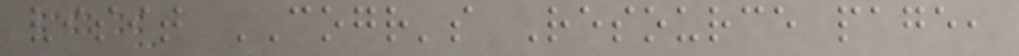visit COGR's Resource page,
